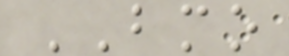BMO
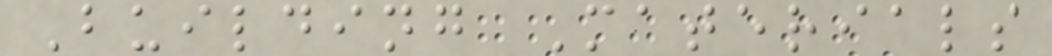Building Materials
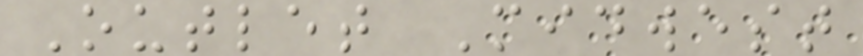Outlet Midwest
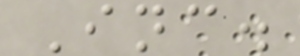Inc.
